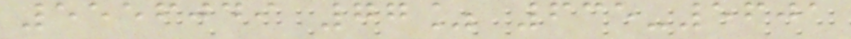5556049 77% 635-5601
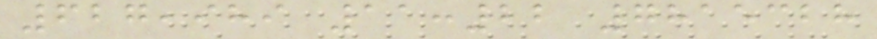627,989 11:22 7815328
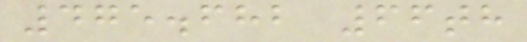475.682 66th
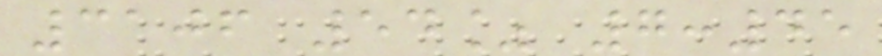3106 54% 7:45
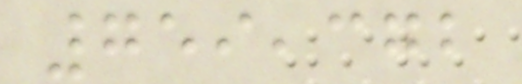759,372
